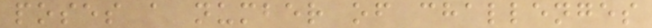poses a number of challenges
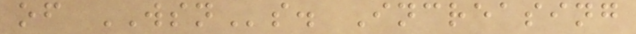of WSNs. Increasing
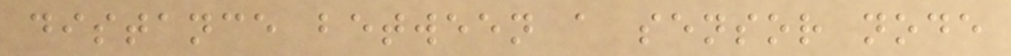distance between a sensor node
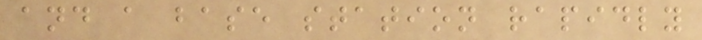and a base station rapidly
